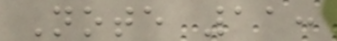Note 11:
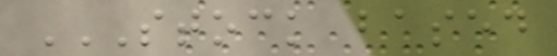STOCK BASED
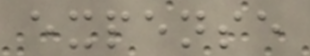expense
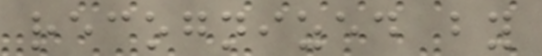recognized by
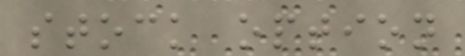stock option
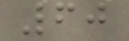60
